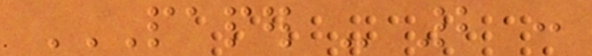PAPER - 2 :
